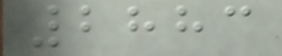2883
